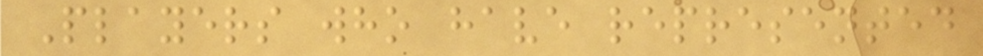Players who have represented
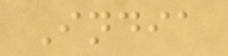India
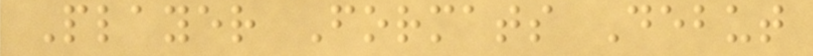Player Formats Debut
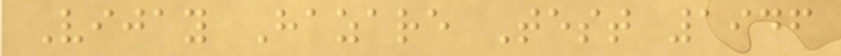Vijay Hazare Test 1946
